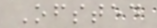Ofsted
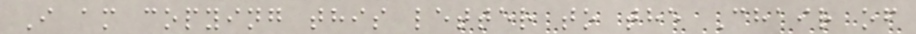I am copying this letter to the Chair of
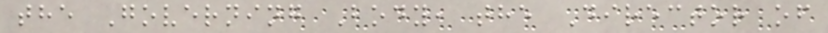the Governing Body, the Director of
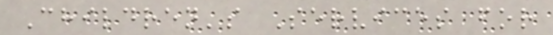Children's Services for
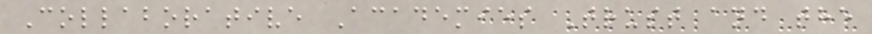Collaborative Academies Trust and the
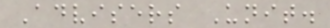Advisers Unit.
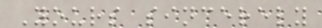Yours sincerely
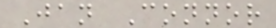Jan Connor
